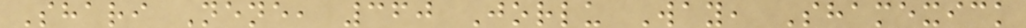Shari Nene, 360 Jorlu Way, Shamexick
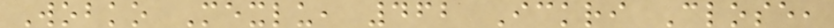Wobko Mexlu, 462 Ickri Close,
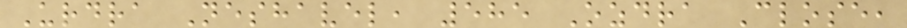Urdra Neshavel, 585 Ozdra Close,
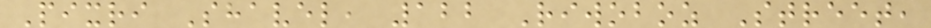Pixri Shavel, 122 Riwoboz Street,
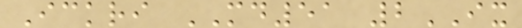Ickri MD51 2IX
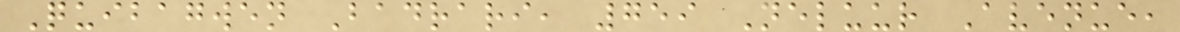Quibagwen Badrari, 759 Neluur Avenue,
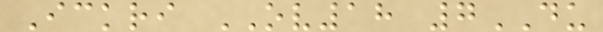Ickri OV18 7DU
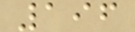196
